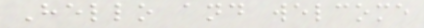Hello and welcome
